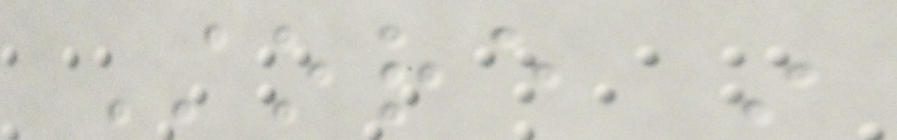Store in
